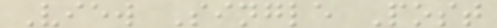View Single Post
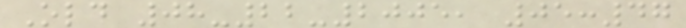Old 08-22-2005, 05:47
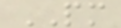PM
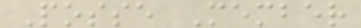Posse Member
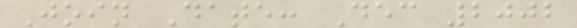Join Date: Dec 2002
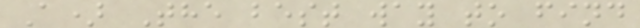A) The best way to find
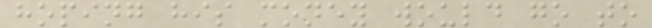hoping his money would go to
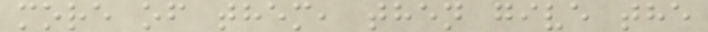more of them, then give the
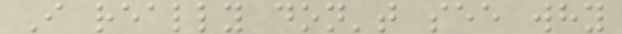I really don't see why
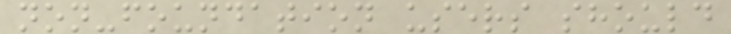non-foundation users should
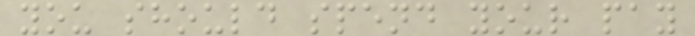you should spend your pay
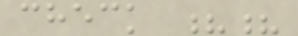check ??
